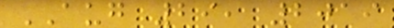AUG 29, 2019
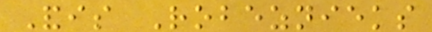Andis Robeznieks
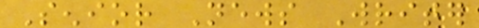Senior News Writer
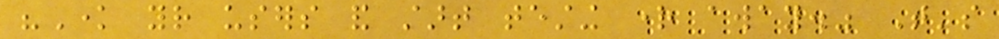"Know your users and start testing right away." That's
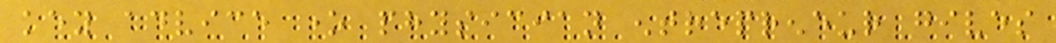key advice one physician entrepreneur gives
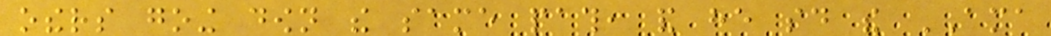others going down the same path, and he said the AMA
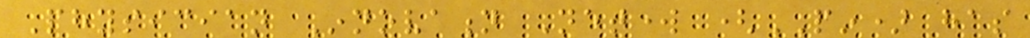Physician Innovation Network (PIN) has
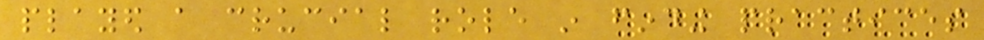played a crucial role in finding practices
